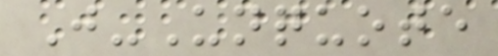J-Unquote
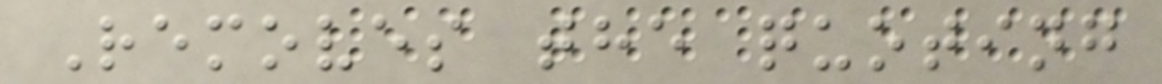Removes the quoting
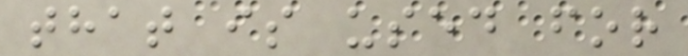that is used for
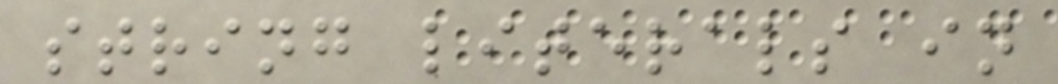string literals in
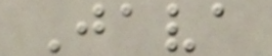Java
